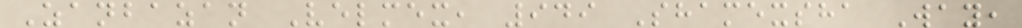Zanbazan Velmex, 949 Shamexsha Way,
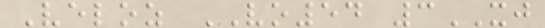Veloz VO54 3XJ
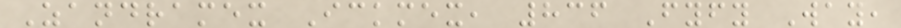Zandramex Ickmex, 836 Fyfy Way,
